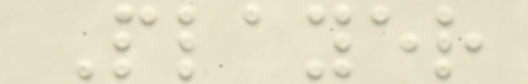Player
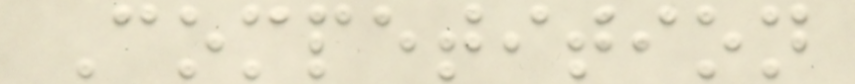Competition
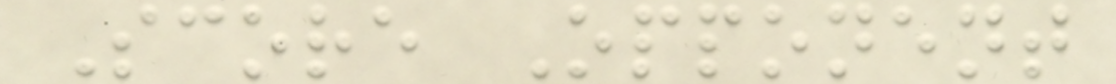Score Opponent
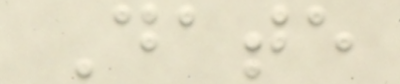Date
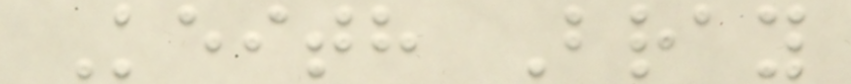Keith Bray
